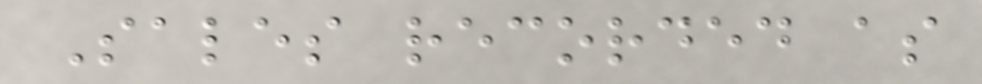Sales recorded as
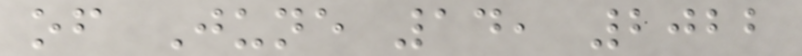of June 14, 2022
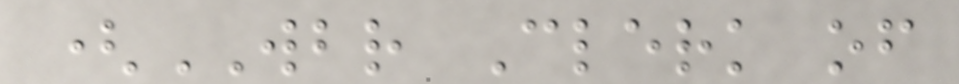(WBR Clerk of
